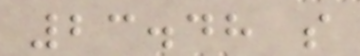23.48 s
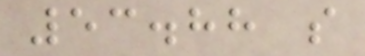53.88 s
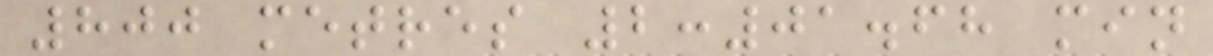800 metres 2:01.68 min
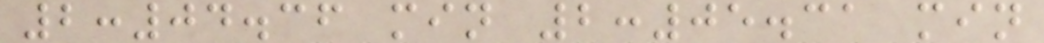2:04.36 min 2:05.31 min
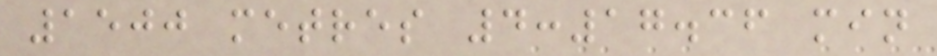1500 metres 4:17.36 min
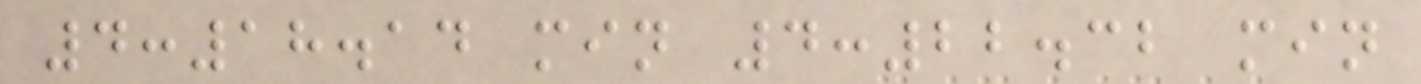4:18.14 min 4:22.32 min
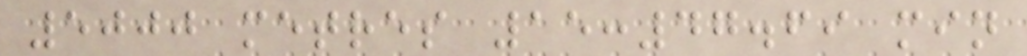5000 metres 15:47.69 min
